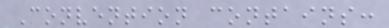Convention contains:
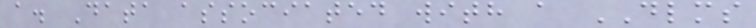a. Data associated with a DLMS
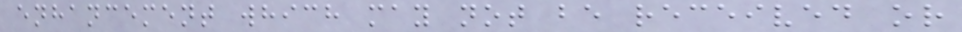enhancement which may not be received or
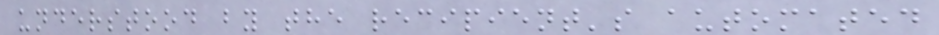understood by the recipient's automated
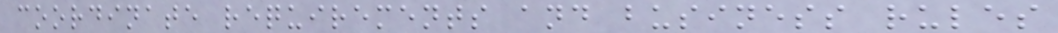coordinate requirements and business rules
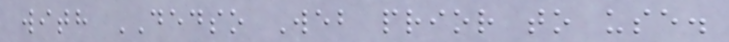with DEDSO Web prior to use.
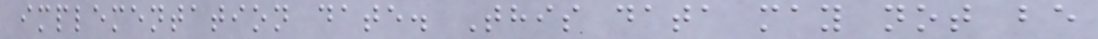implementation date. This data may not be
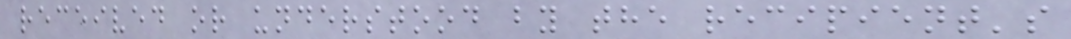received or understood by the recipient's
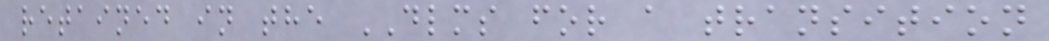retained in the DLMS for a transition
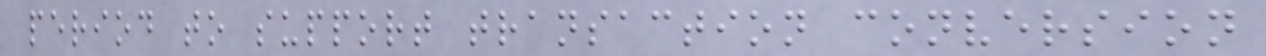period to support transaction conversion
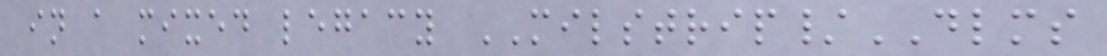in a mixed legacy MILSTRIP/DLMS
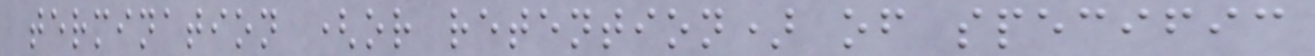termination (or retention) of specific
